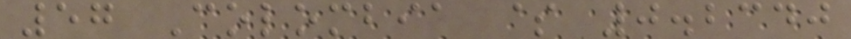57 Colombia $ 0.2340
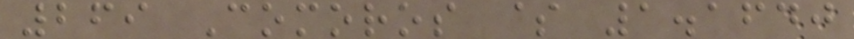269 Comoros $ 1.1640
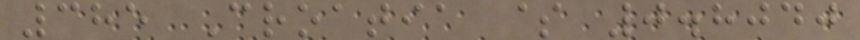385 Croatia $ 0.8040
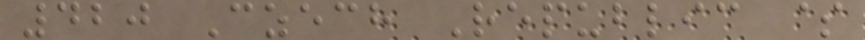420 Czech Republic $
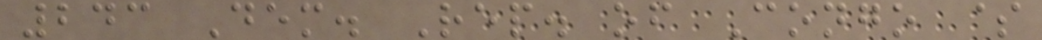243 Dem. Rep. of Congo $
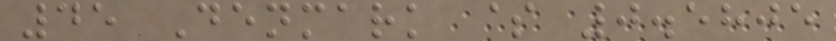45 Denmark $ 0.5805
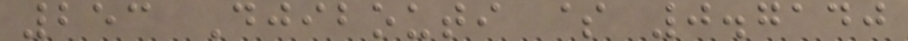253 Djibouti $ 0.7140
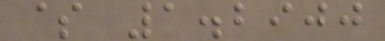$ 1.2900
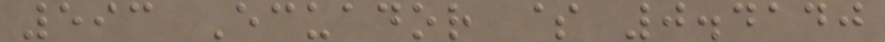593 Ecuador $ 0.4140
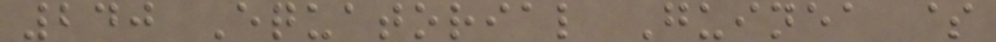240 Equatorial Guinea $
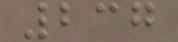237
